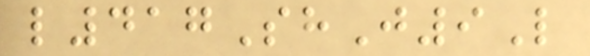l417ShJ9L
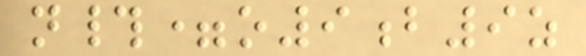n#=o9b9z
